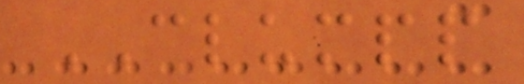CLUMPP
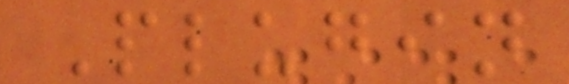Plugin
